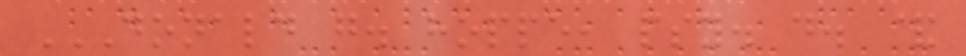DONALD G. HOPPE, PSY. D. &
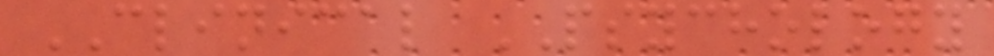CLINICAL PSYCHOLOGY
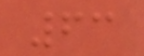63
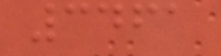3461
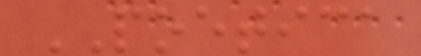POETICA
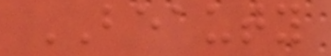BEAUTY
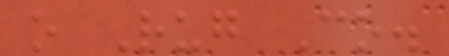o Rug Co.
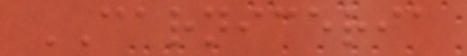CARNICERIA
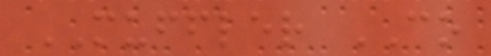MUFFLER CO
